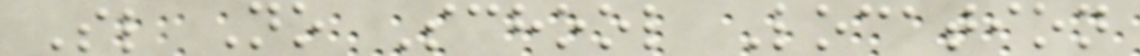Sl No School Location
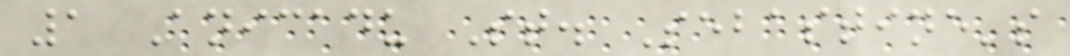1 Anicadu St. Sebastine's
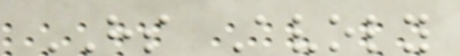HS Avoly
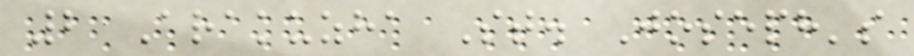2 Arakuzha St. Joseph's
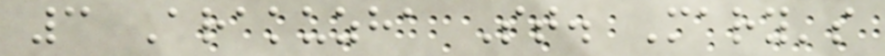3 Arakuzha St. Mary's
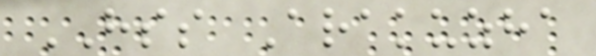HSS Arakuzha
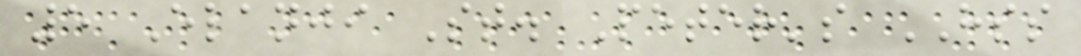5 Elanji St. Peter's HSS
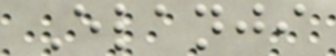Elanji
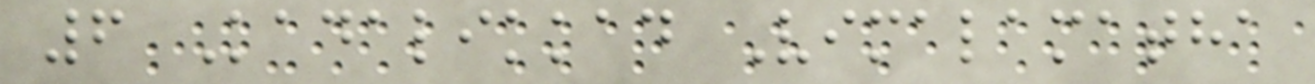6 Kadalikkad Vimalamatha
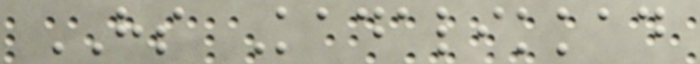HS Kadalikkad
